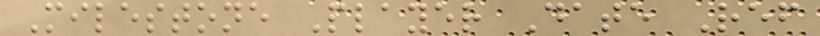Milestone Player Date Ref
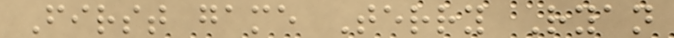First game Terry Ryan
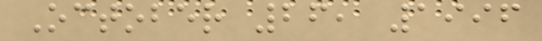October 26, 1996
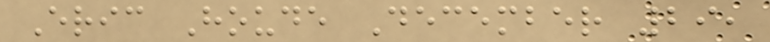Eric Houde December 29,
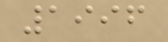1996
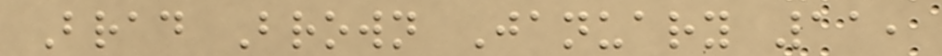Brad Brown January 11,
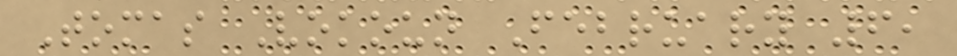Tomas Vokoun February 6,
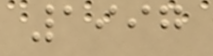1997
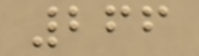266
